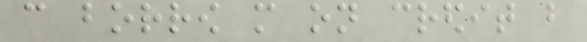can borrow more on credit but
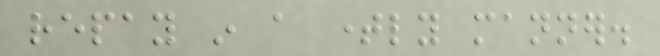repay in a timely manner.
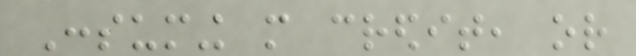Consuming more credit, or
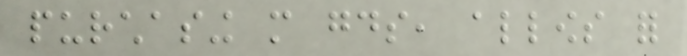purchasing more goods, allows for
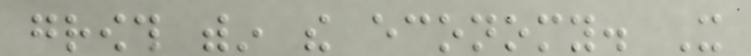growth within the economy. It
